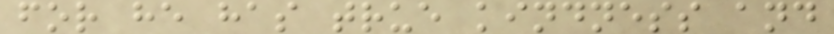for he has true kindness and
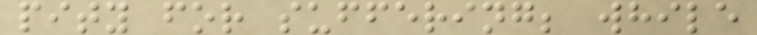pity for suffering; while
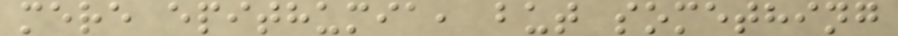mere epithumia, but something
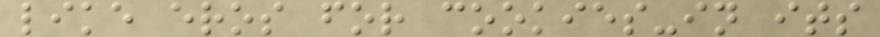like eros for cookies-in its
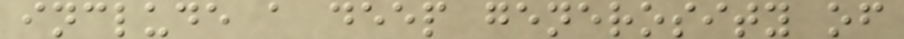include a deep generosity of
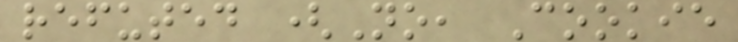refuted (No, Cookie
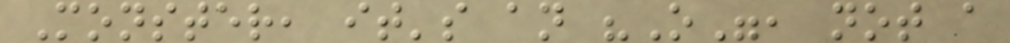Monster, it's an "O", not a
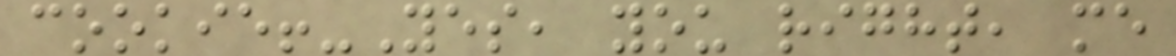cookie!-Yes, you right, me
